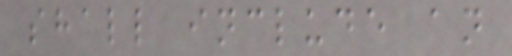shall include an
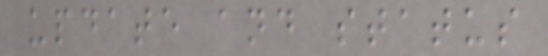update and status
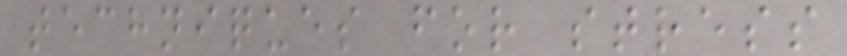techniques for stress
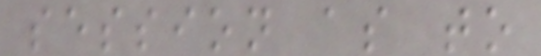session as to
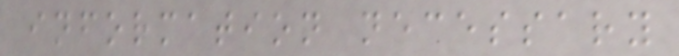information necessary
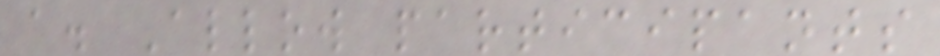a. Allow participants
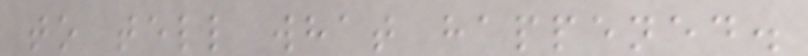to tell what happened.
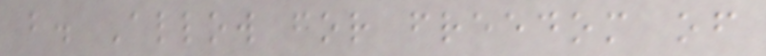b. Allow for freedom of
